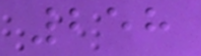258
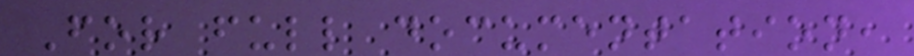For full documentation,
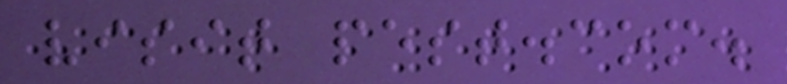visit pest.com.
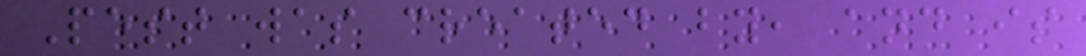Pest was created by, and is
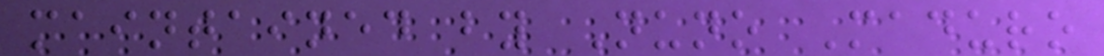maintained by Nuno Maduro
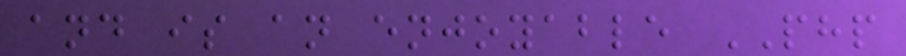and is an enjoyable PHP
